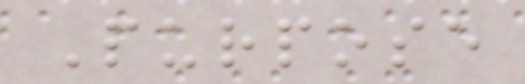Purpose
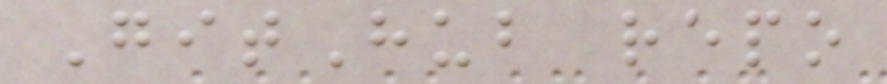GitHub repo
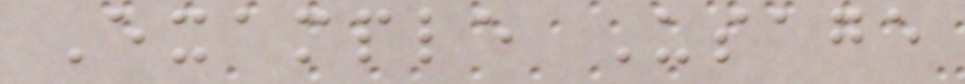Example Usage
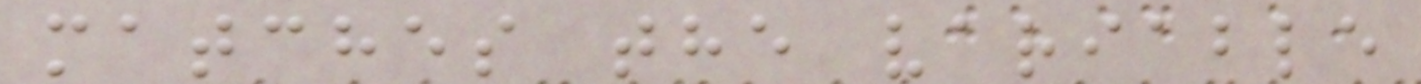matches the variable
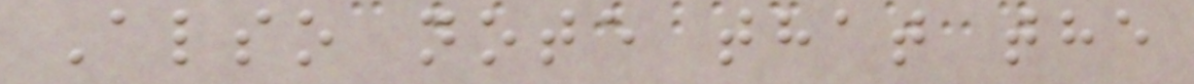Also note that the
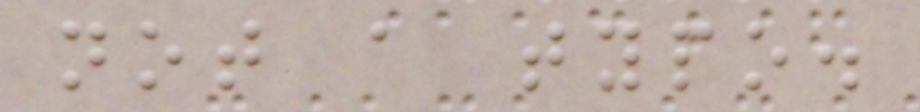not a typo.
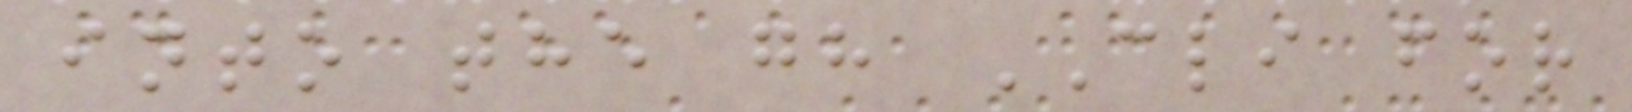into the gh CLI for
